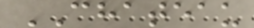CHATEAU
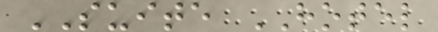SUITE HOTEL
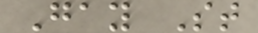Gay St
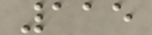115
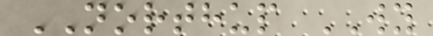NORTHUP WY
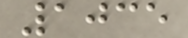1035
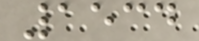1534
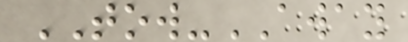TOW-AWAY
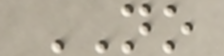NO
